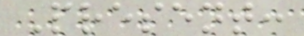Present:
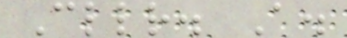Cllr. A.
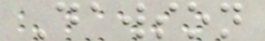Dawson
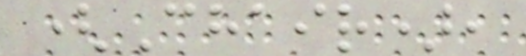(Chair),
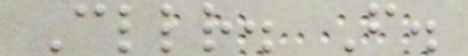Cllr. F.
